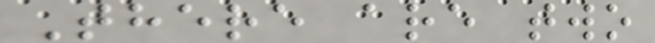There are two
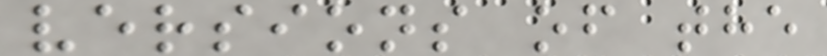versions of the
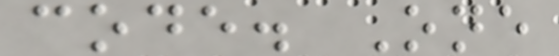code. One
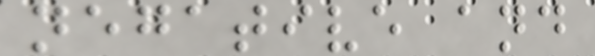negative and
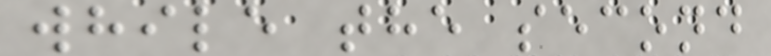while the second
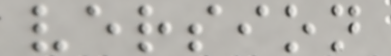version
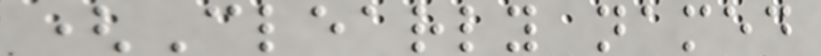(Clearly named
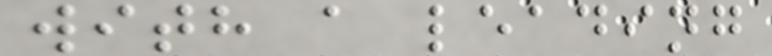with a leading
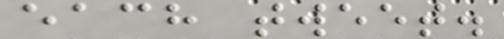each tweet.
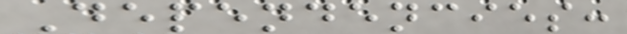Dependencies:
